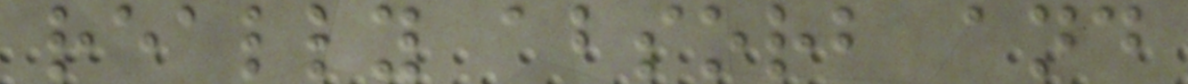really absorb and
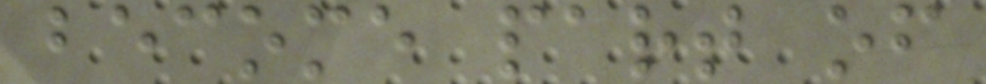become part of
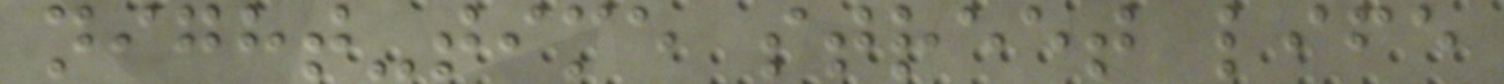night-time street life
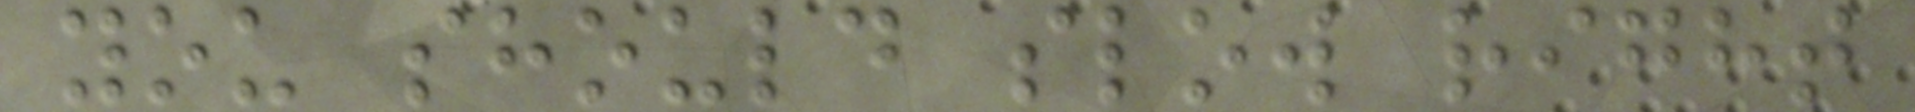you should slow right
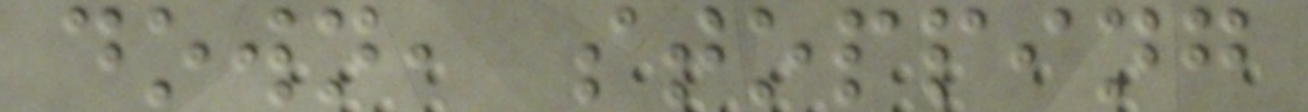down, stopping
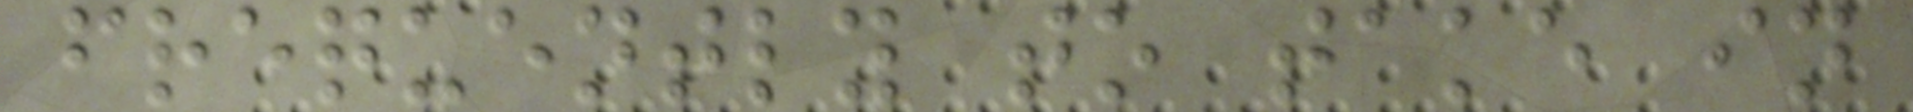frequently to take in
